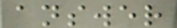answer
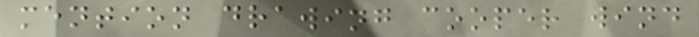mention drawing cooper wind
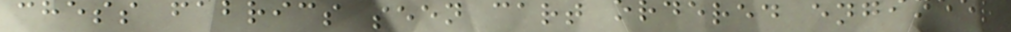chess fabrics seen cart ordered engineer
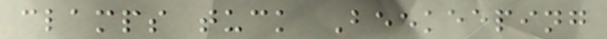clamps tuck Beekeeping
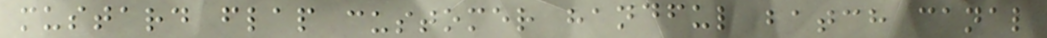mustard flap customer handful batch canal
